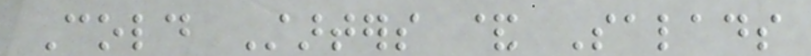Cold Starters & Salads
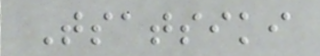Tsatsiki
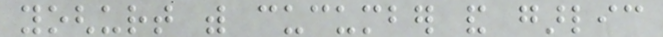yoghurt with cucumber and garlic
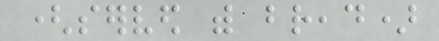(served with bread)
